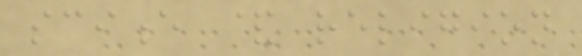science & religion
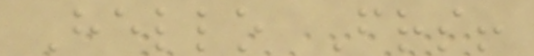Hello Friends!
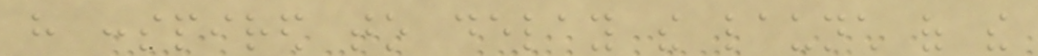have conspired to delay the launch of the
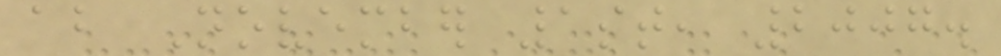about November 1st, 2007.
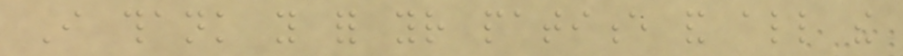I thank you for your patience and all the
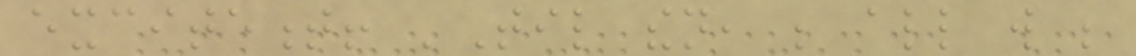excitement! 'Til then, be all will be
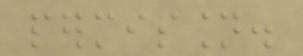permission.
